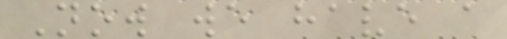Now we have a
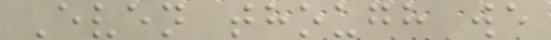Even though we
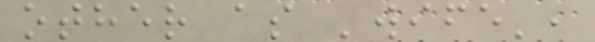other as 'wife',
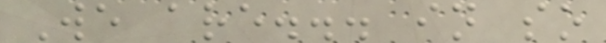We are... in so
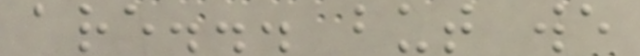are... but we
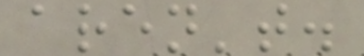aren't.
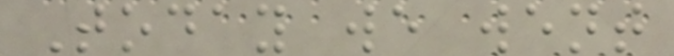Today we went
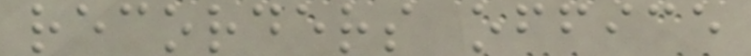recorders office
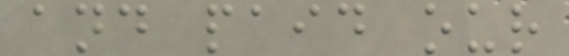and paid our
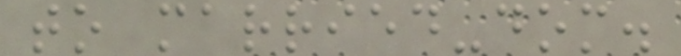to married-dom.
